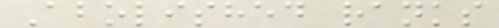Abolished ranks
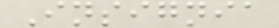Insignia
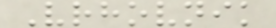Vrhovnik
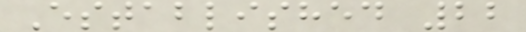Established 22
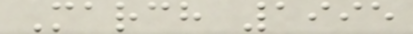March 1995
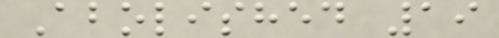Abolished 19
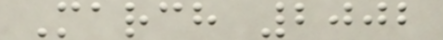March 2002
